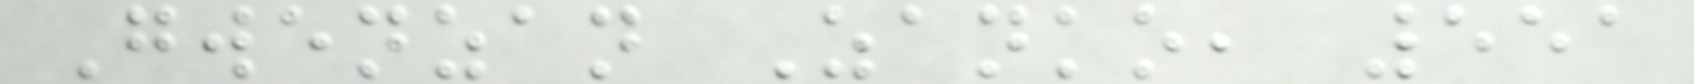Gwenzan Zanko, 551
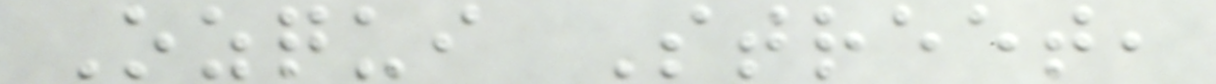Ozqui Street,
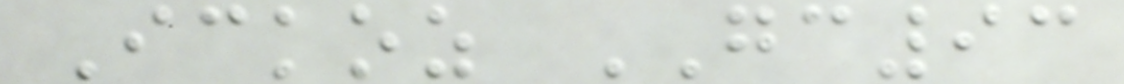Ickoz GC93
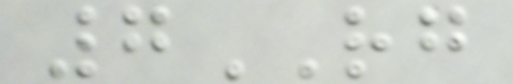7RG
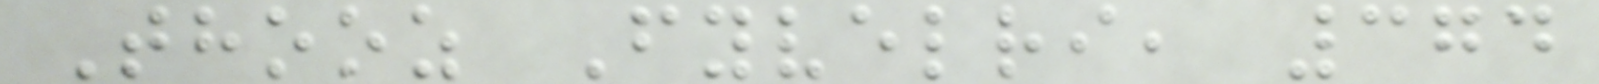Thooz Fyvelri, 374
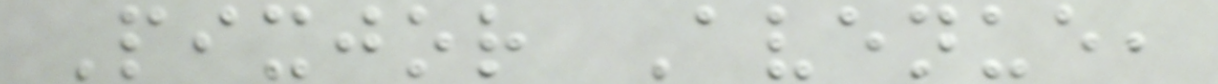Pixjor Avenue,
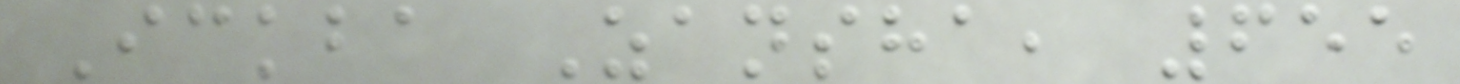Ickba Zansha, 655
